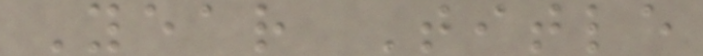Year Title
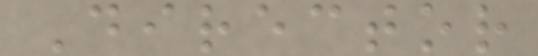Director
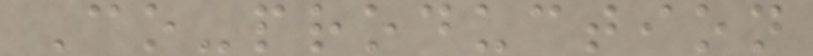Co-production
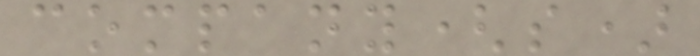company(s)
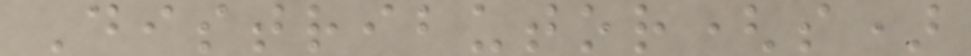Distributor(s)
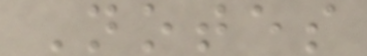Notes
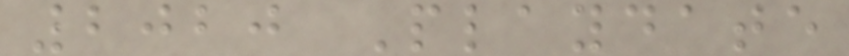2020 Playdate
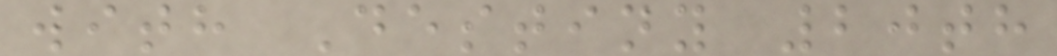with Destiny 20th
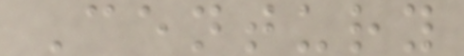Century
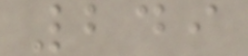249
